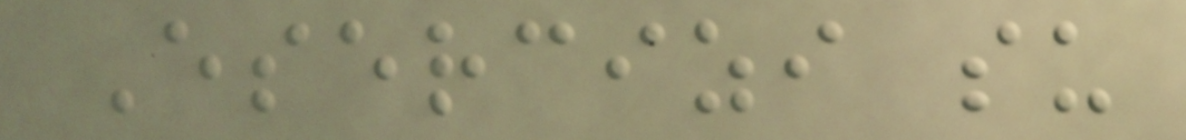Esercizi su
